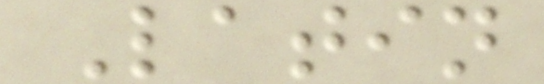Latin
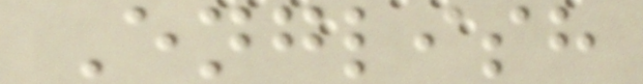English
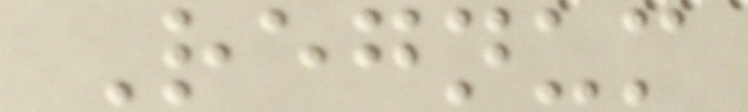Regnum
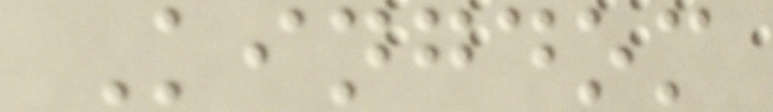Kingdom
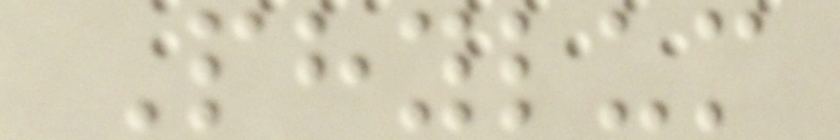Phylum
